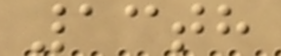13th
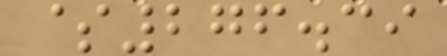$276.39
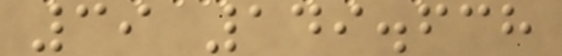39 149.638
